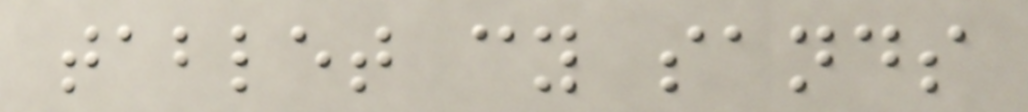tablet cy sands
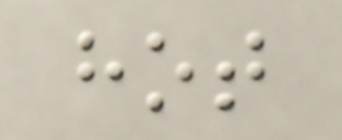hot
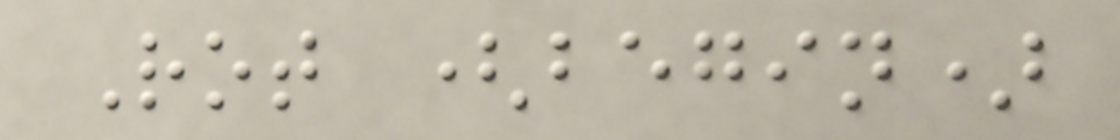Rot (begin)
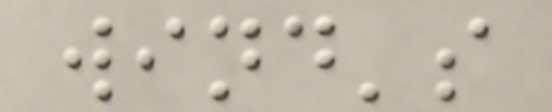wind's
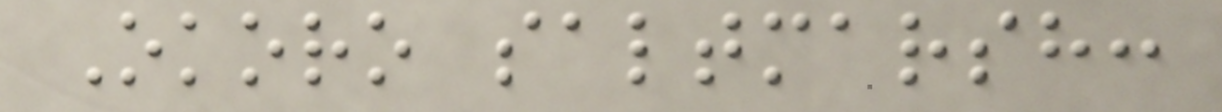Okoro saltmarsh:
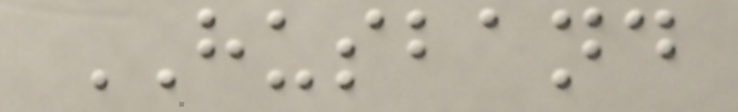HUSBAND
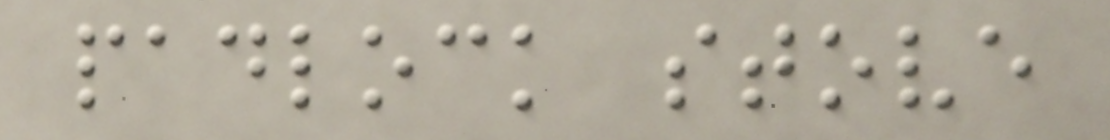padlock stove
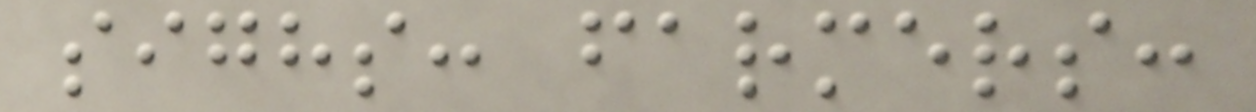sighs: farmers:
